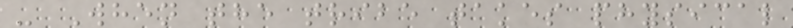- When the tribe takes physical
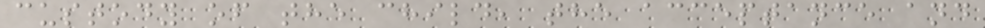custody of the child, the acceptance and
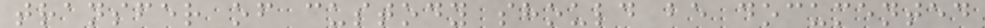transfer of custody should be documented
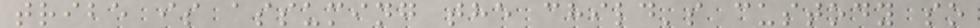tribe is assuming the child's custody so
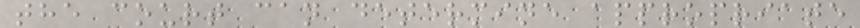the court can determine appropriate
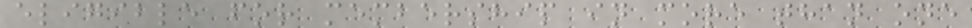eligible for membership in more than one
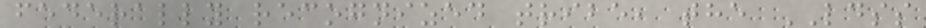federally recognized tribe, the LDSS
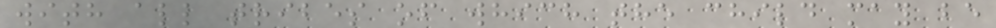with all tribes of which the child may be
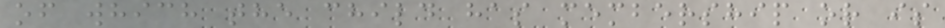of which the child has membership or is
